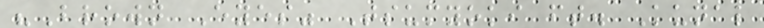"Brown Eyes" Tsumyoki ft. Kunal
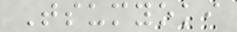Tsumyoki
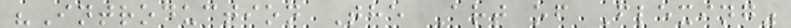"Introduction The Art of Flexing"
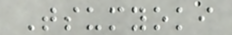Tsumyoki
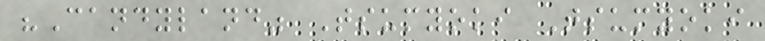"Candyland" Tsumyoki Tsumyoki
